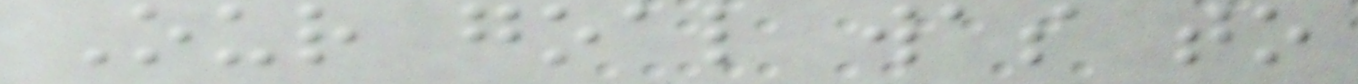Our goal was to
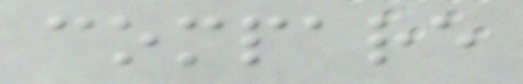compare
